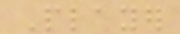Player
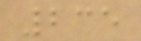235
